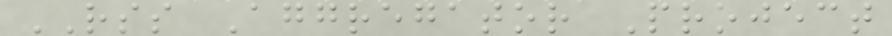RSS Aggregator Project
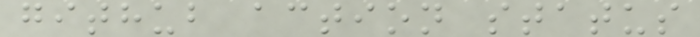github action status
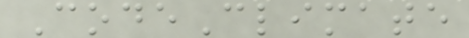CodeClimate
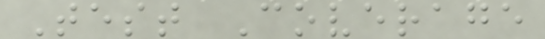Test Coverage
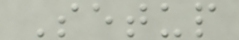Setup
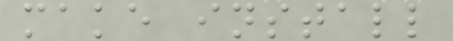make install
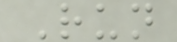Run
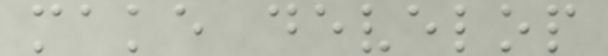make develop
